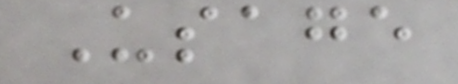Usage
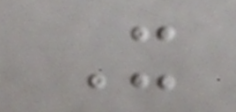X
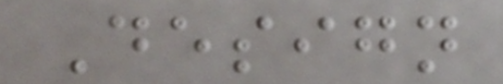Design
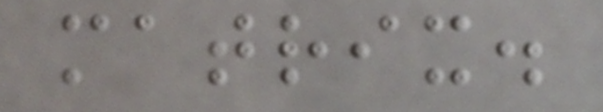matrix.
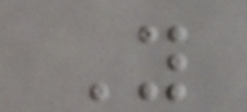Y
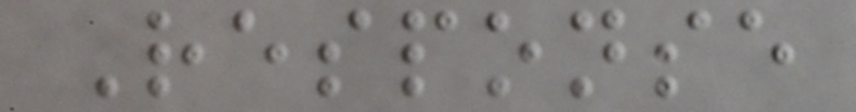Response
